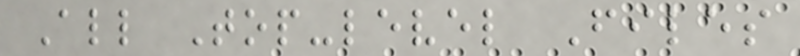All Top-level Files
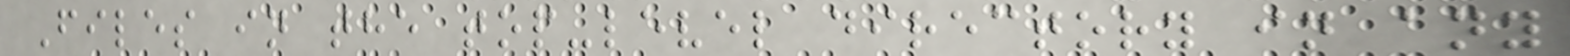Files in the top-level directory in any
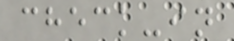check-in
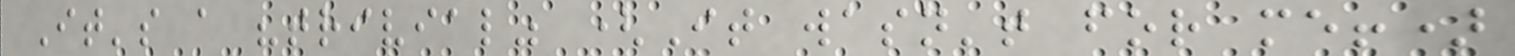It's a "trivial" (It wasn't for me!)
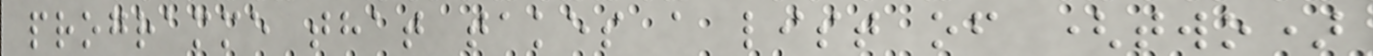programme that takes a list of (two)
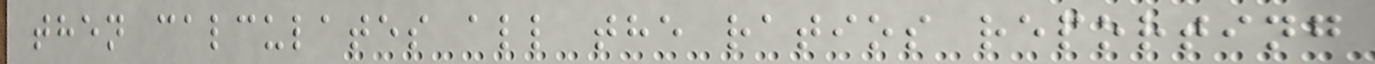then calculates all the ratios reporting
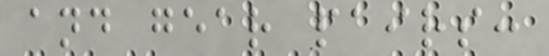and gear pairs:
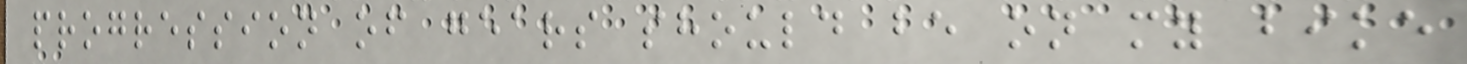progression of gears should be on my bike
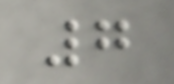7
